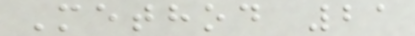Method 21
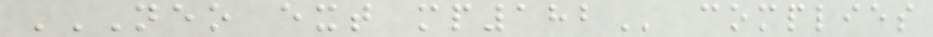NEO EXT MP182 complies
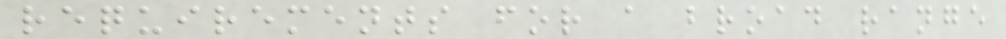requirements for a broad range
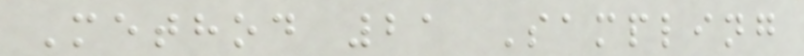Method 21 Sampling
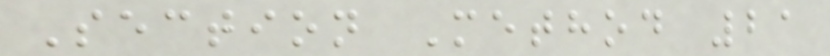Section Method 21
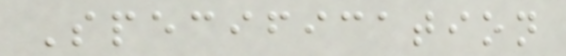Specification
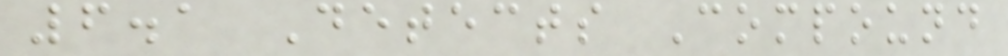6.1 Detects Compound
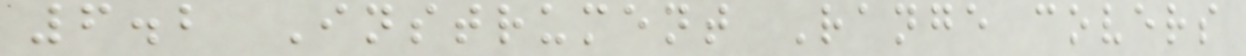6.2 Instrument Range covers
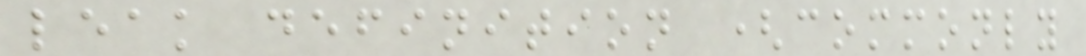leak definition (commonly
